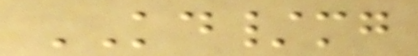KD/mg
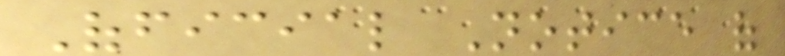Official Notice of
